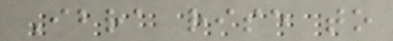Ibra rise to
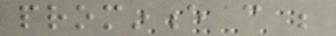prominence can be
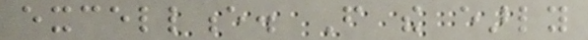excellence. From the early
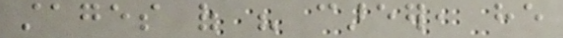stages of his career, he
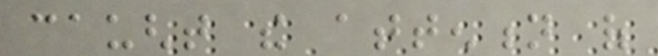caught the attention of
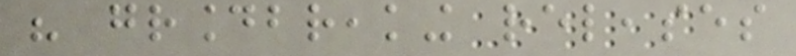his groundbreaking releases
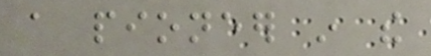a pioneer in the
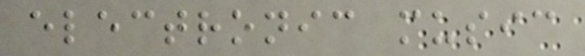electronic music
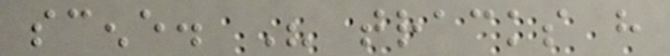scene. His tracks have
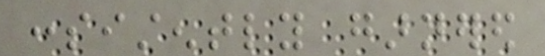consistently garnered
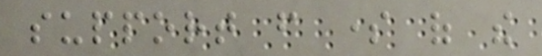support from some of the
